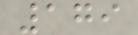179
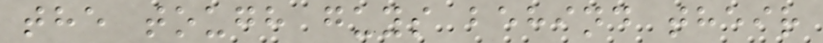the tough guys behind their
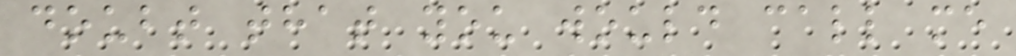doubt that you would call me
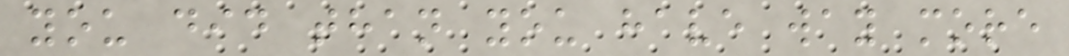you did than you have way more
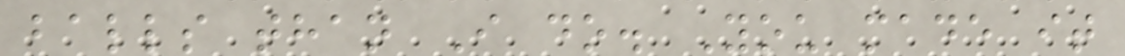balls than I do. You made it
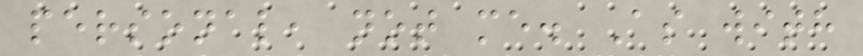personal, not me. As with
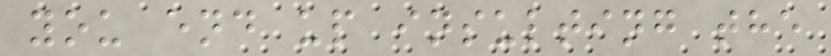you end up insulting the
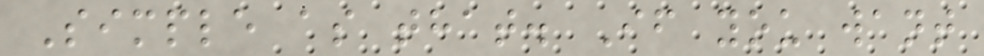Simple as that. If you want
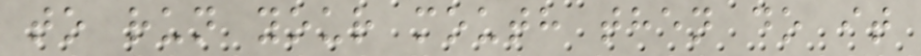to run your mouth then do it
